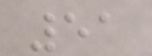51
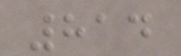814
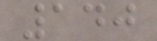140
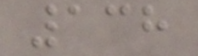138
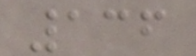136
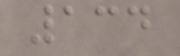134
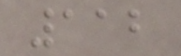112
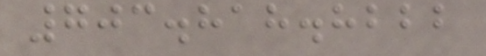703.818.8222
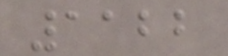1122
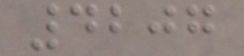4207
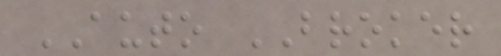AUTO BROKER
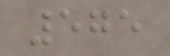575
